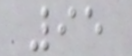95
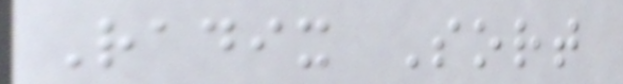Radix Sort
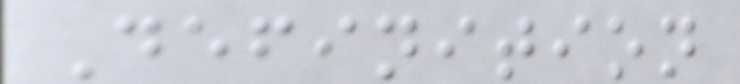Definition
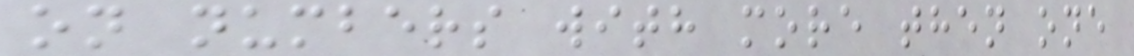on numbers with more then one
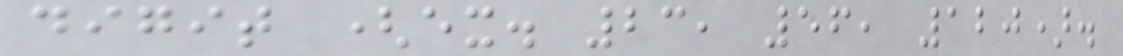digit (ex. 23, 56, 120).
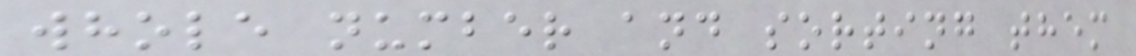whole number and sorting them
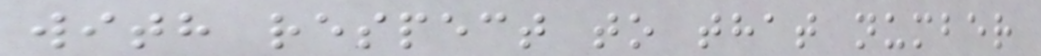with respect to that number
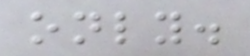only.
